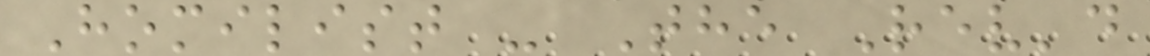Homilist - The Rev'd
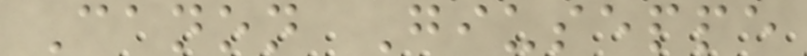Canon Giuseppe
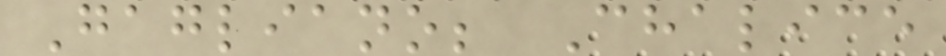Gagliano; Chalice
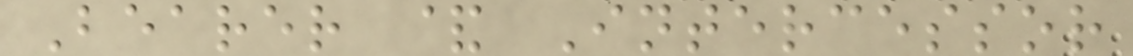Bearer & Intercessor
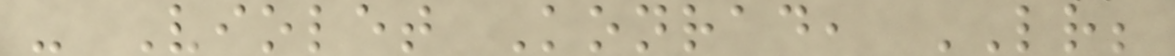- Violet Konrad, LR;
